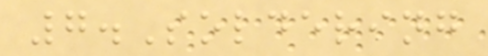7.Soldering
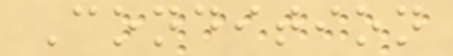Condition
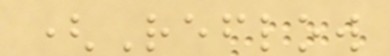(Reflow
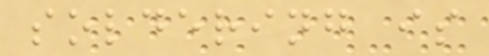soldering is
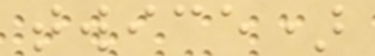twice)
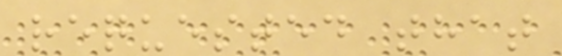requested that
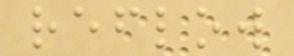reflow
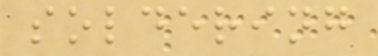soldering
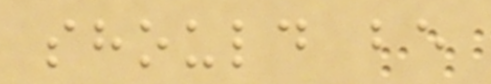should be
